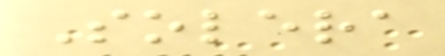Solera
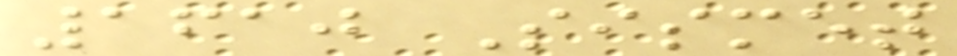1610 Sismet
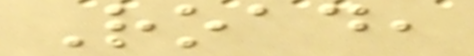Road,
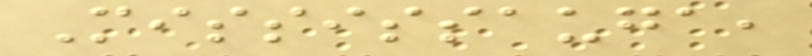Mississauga,
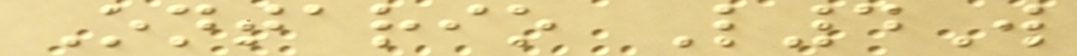Ontario L4W
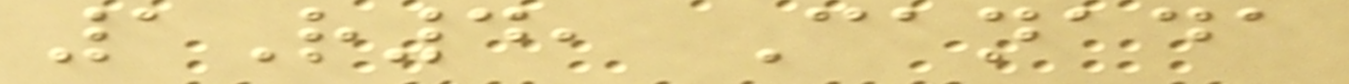1R4, Canada
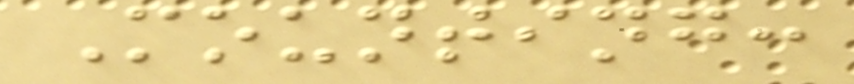Mounting:
